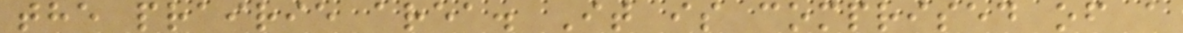the prairie area. It is comprised of a
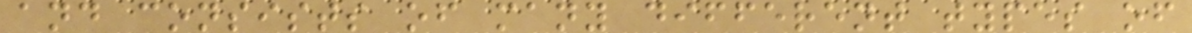and consists of many different types of
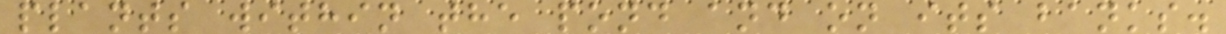plants within the pond and on its banks.
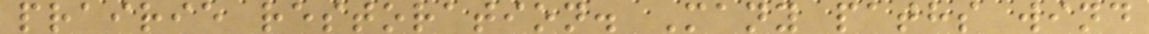prairie restoration. Many paths wind
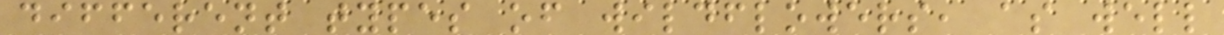different types of wildflowers, as well
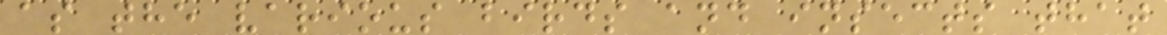as the various birds and insects that
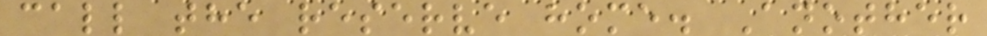call the reserve home. Another
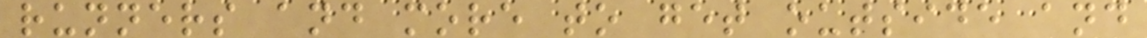runners and more to get outside and
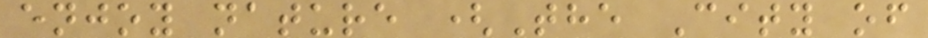enjoy nature (The City of
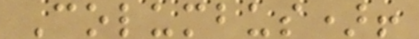Columbus)!
